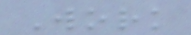Work
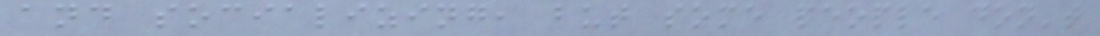and socializing, but some people don't
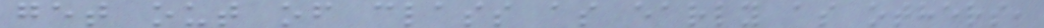get out of class as early as others,
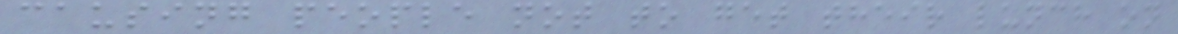causing people not to get their lunch on
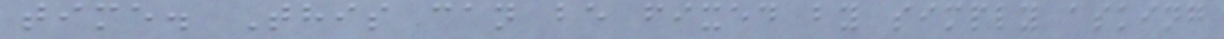time. This can be fixed by simply asking
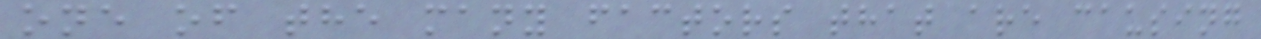one of the many factors that are causing
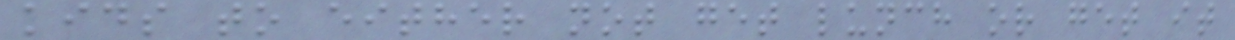kids to either not get lunch or get it
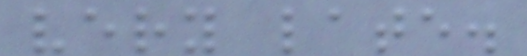very late.
